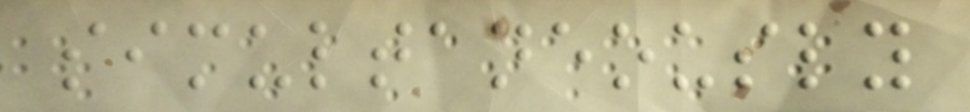simultaneously
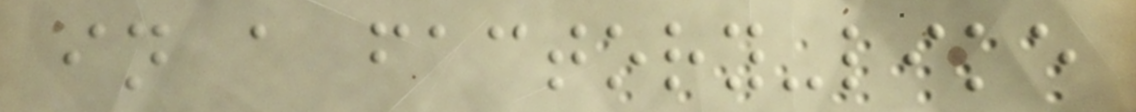in a factory-like
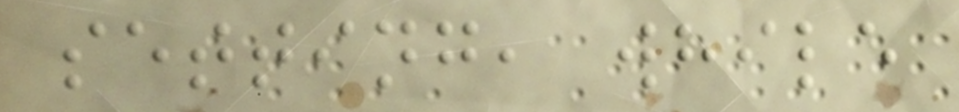setting, while
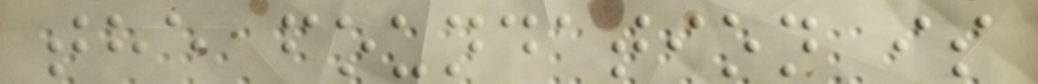the foundation is
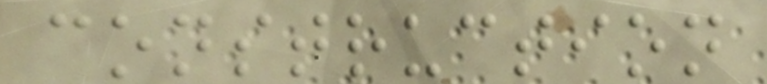construction
